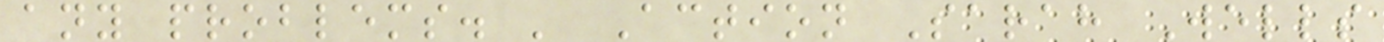any problems. ' Action Sarah Wells
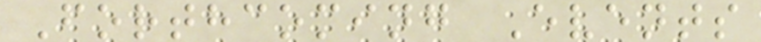Forthcoming Events
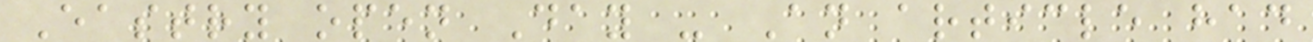Eastry open Day - An article had
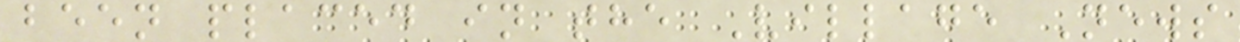been placed in the Village News
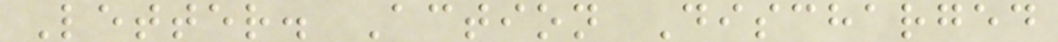Letter. Action Discharged
